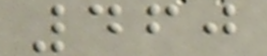460
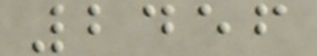2456
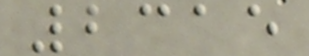2315
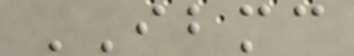IBMC
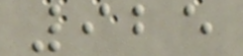925
